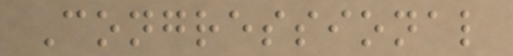Congressional
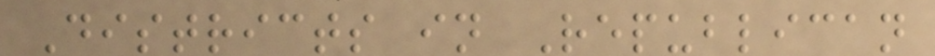Districts in Republican
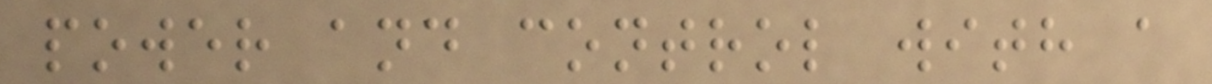power and control with a
